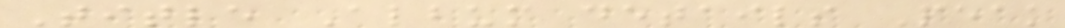Title Album details Peak
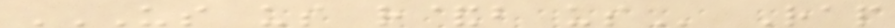US US R&B US Rap
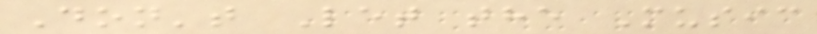Don't Let the Music
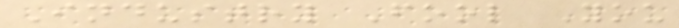Industry Fool You
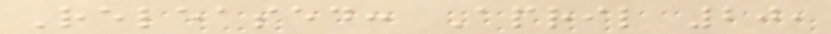Released: April 20,
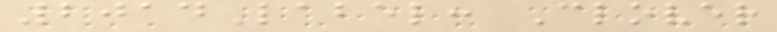2014Label: Clover
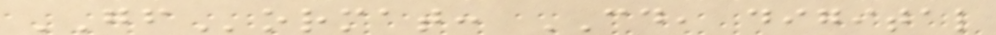GFormat: CD, digital
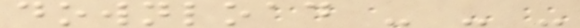download - - -
